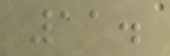11.
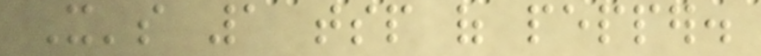It's 1 tsp of pepper.
